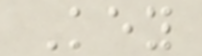Key
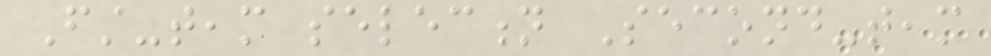First-team selection Second-team
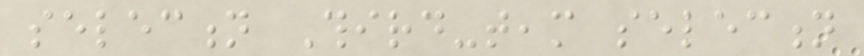selection Third-team selection
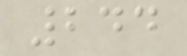244
